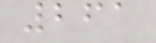261
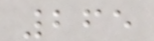265
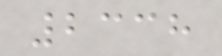2338
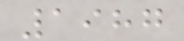1987
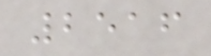2516
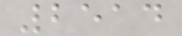2514
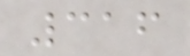316
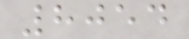8054
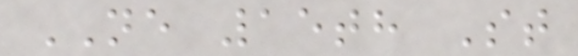NE 15th St
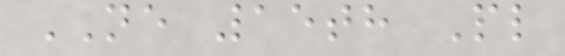NE 15th Pl
